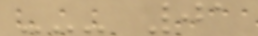--- 01
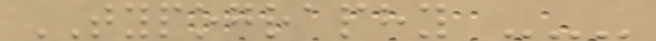TYPOGRAPHY ---
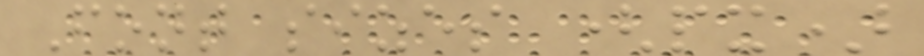Font sizes (px)
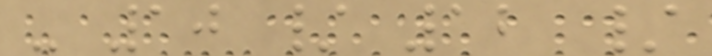- 10 / 12 /
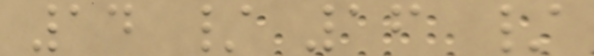14 / 16 /
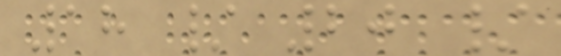18 / 20 /
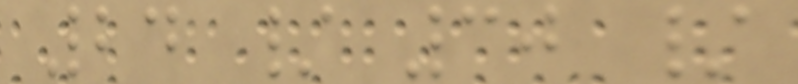24 / 30 /
